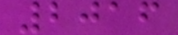2016
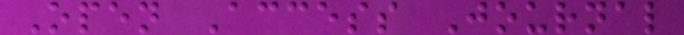Open Access Journal
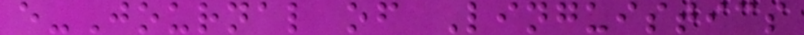e-Journal of Linguistics
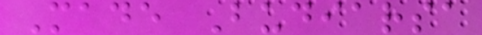Made Budiarsa
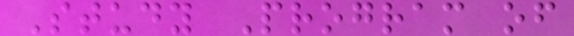Study Program of
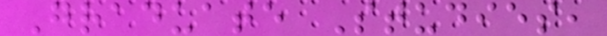Graduate Studies,
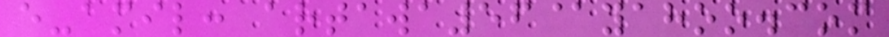e-amil: artawa56@yahoo.com
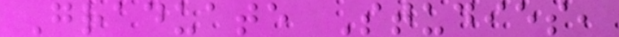Graduate Studies,
